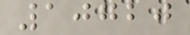10720
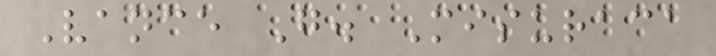Vance G. Misuraca
